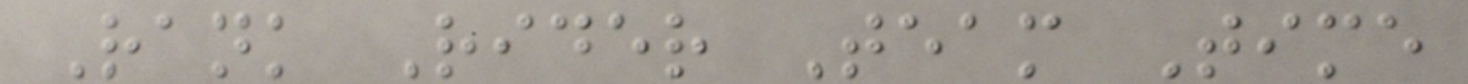Rank Rider Team Time
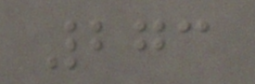273
